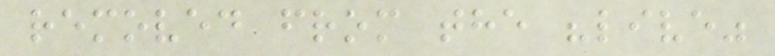removed from the "live"
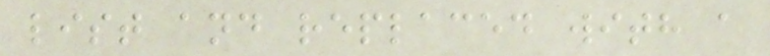list and replaced with a
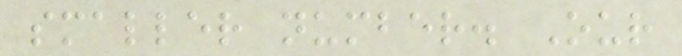smaller number. Our
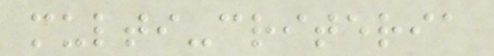multi-criteria
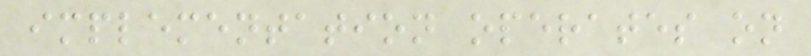implementation operates on
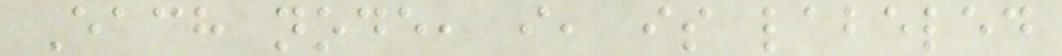Each node, i, is labeled
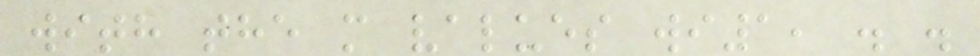with the m values wi1, . .
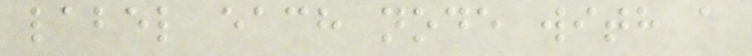label each node with a
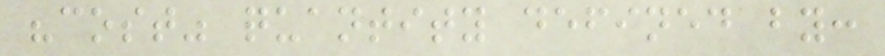"cost" quantity defined by:
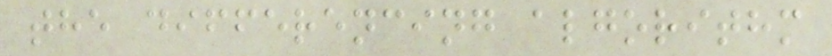the differencing algorithm
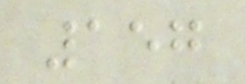157
